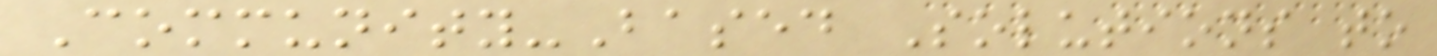Community-Based Solutions to
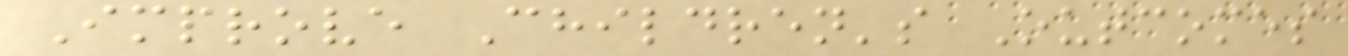Improve Children's Outcomes
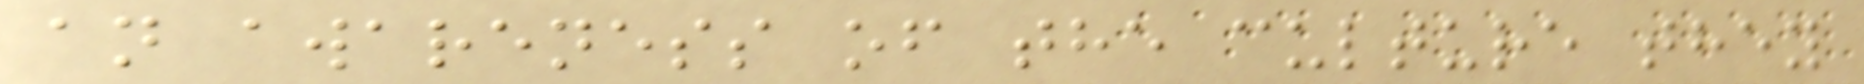an awareness of the culture they
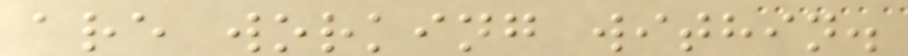are working within.
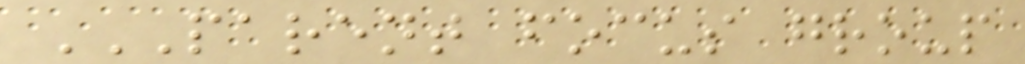PARENT FOCUS GROUP
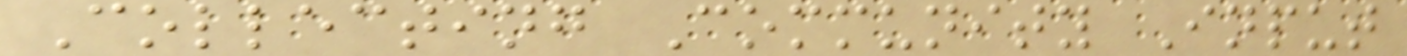Collecting Community Input
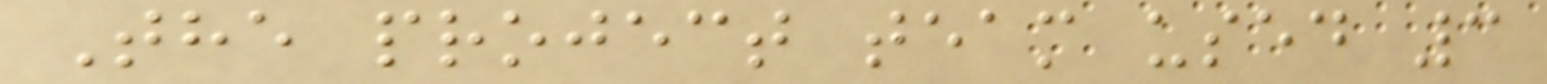The project team used 3
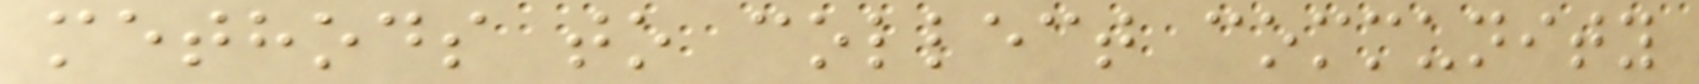methods to collect community
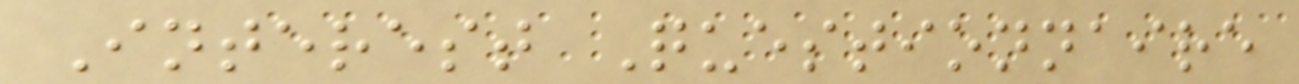Interest Questionnaire
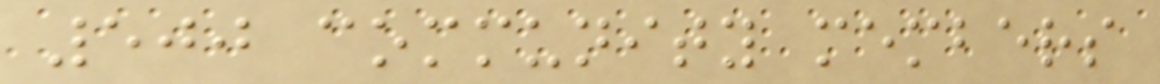500 community members
